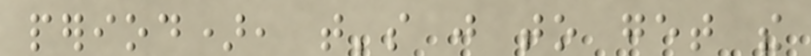period), that's just to get the
